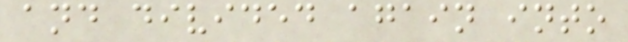and divided again into
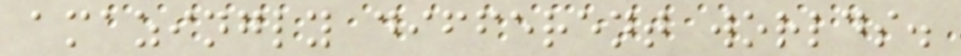amazingly different worlds.
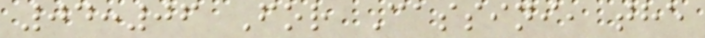04:06 For Cassini, the
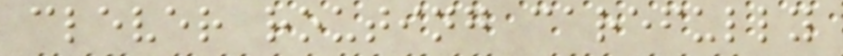clever routing carefully
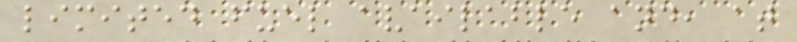limited fuel available and, at
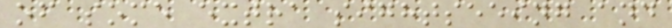of some extra sightseeing and
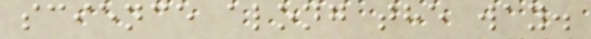science along the way.
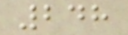248
